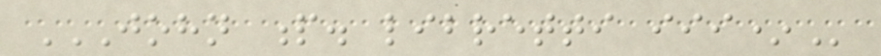JOHN P. LIBRETTI III*
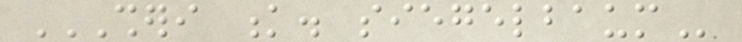SHERI K. SIEGELBAUM
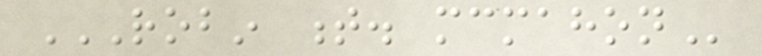ROBIN T. MCMAHON
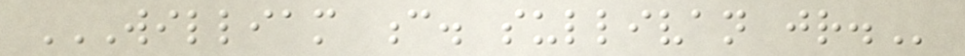WILLIAM C. SULLIVAN JR.
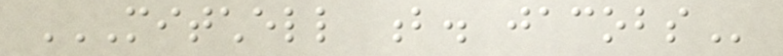MITCHELL B. JACOBS
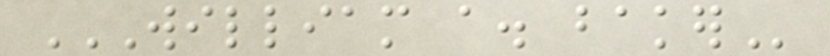WILLIAM A. BAKER
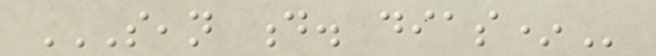SEAN D. DIAS*
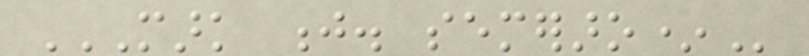MARK J. SEMERARO*
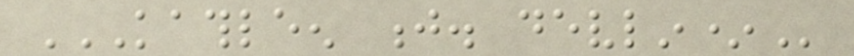KATHLEEN J. DEVLIN*
